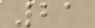21
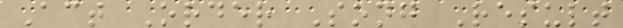Act Order Song Result
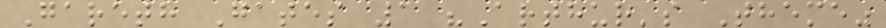Gareth Gates 1 "Arthur's Theme"
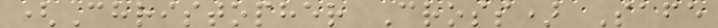(Christopher Cross) Safe
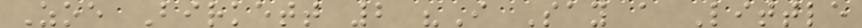Zoe Birkett 2 "I Say a Little
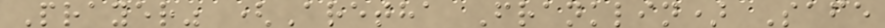Prayer" (Aretha Franklin) Safe
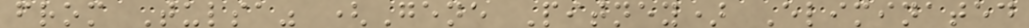from Tulsa" (Gene Pitney) Eliminated
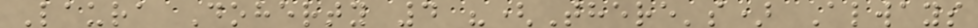Laura Doherty 4 "(There's) Always
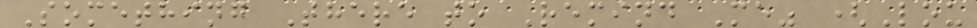Something There to Remind Me" (Lou
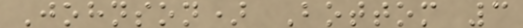Johnson) Bottom 3
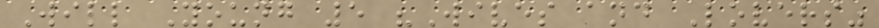Will Young 5 "Wives and Lovers"
